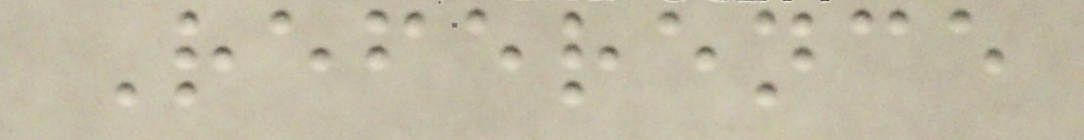Reference
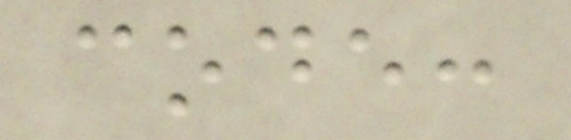code:
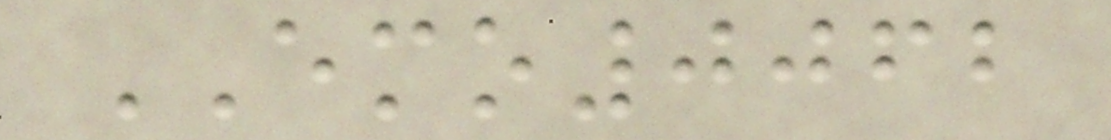EMO0062
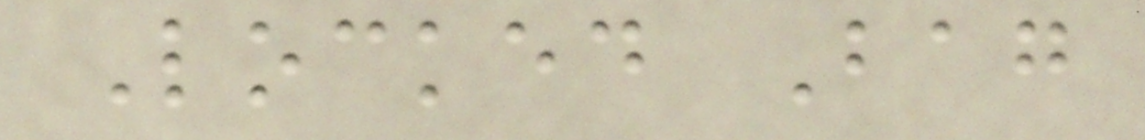Locked Bag
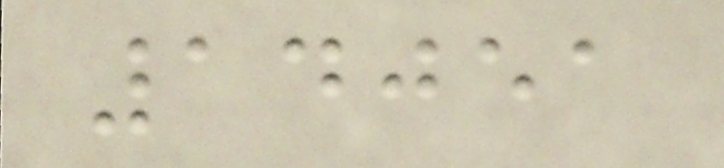14051
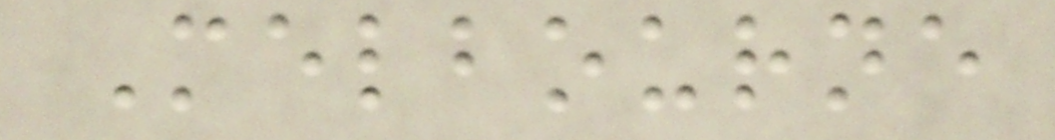Melbourne
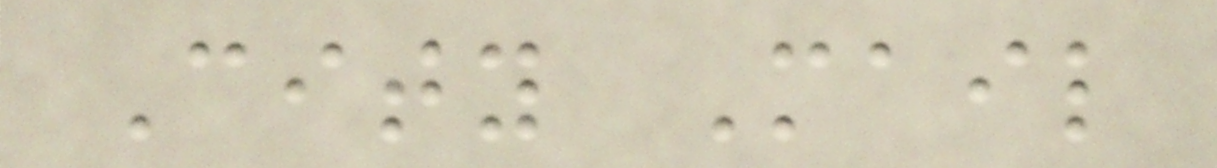City Mail
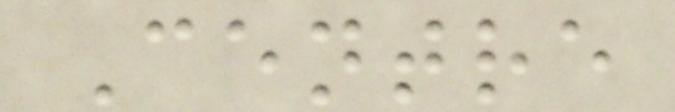Centre
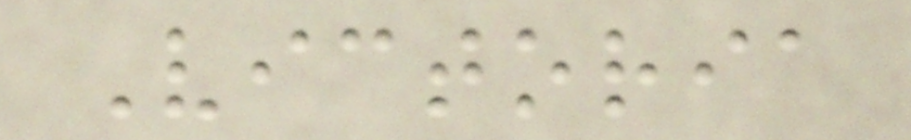Victoria
